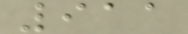911
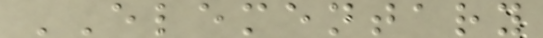ELEMENTARY
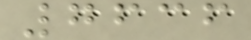7636
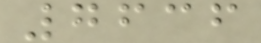7636
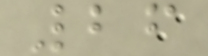26
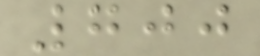700
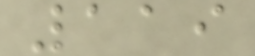119
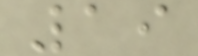19
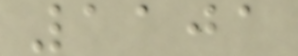1101
